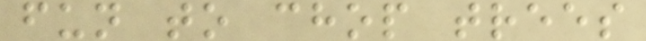fun to chop trees
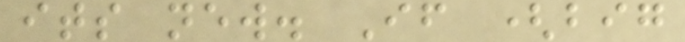its new. If (big
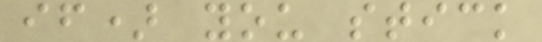if) you stick
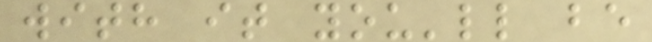with it you'll be
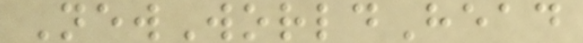NewWorldHead
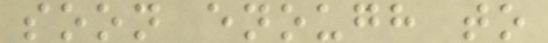soon enough to
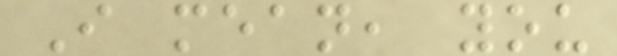I mean, you
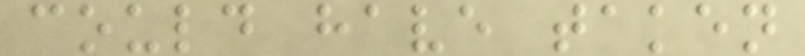could have taken
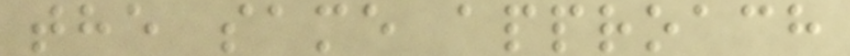the same approach
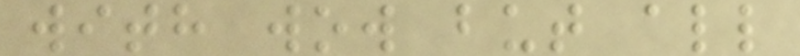with wow but all
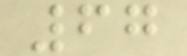67
